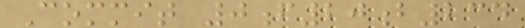Commit 0f20b234
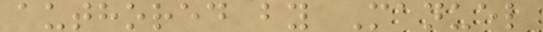authored by Manuel
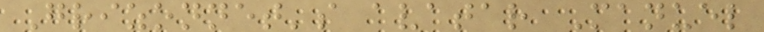Grizonnet's avatar Manuel
